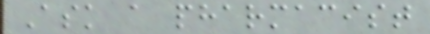Ask a pharmacist
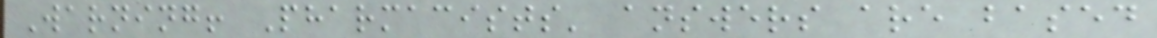Warning! Pharmacists' answers are based
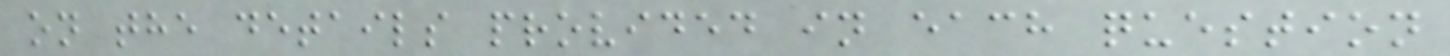on the details provided in each question
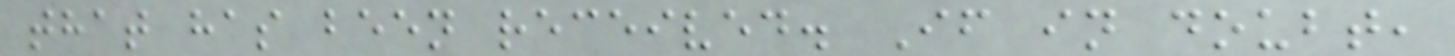that has been received. If in doubt,
